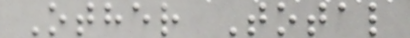Other Total
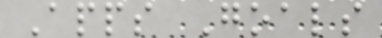Apps Goals
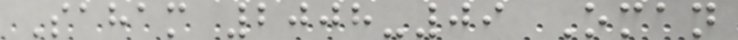Saham 2008-09 Oman
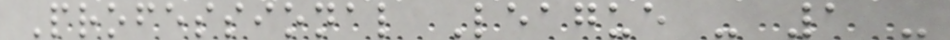Professional League - 1 -
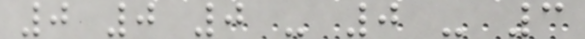0 0 0 - 0 - 3
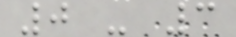0 - 3
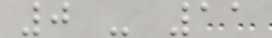0 - 11
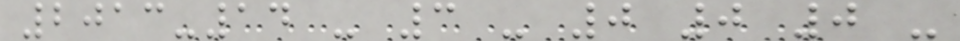2013-14 - 3 - 0 0 0 -
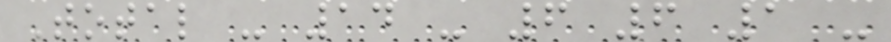Total - 14 - 6 6 1 -
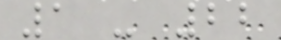1 - 22
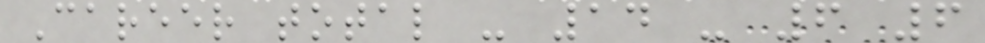Career total - 14 - 6 6
